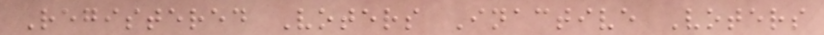Registered Voters Inactive Voters
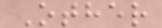Other
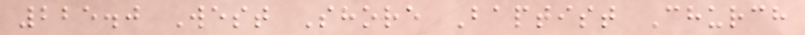225.0 West Shore Baptist Church
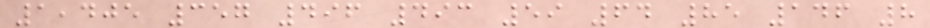1,405 357 496 493 59 64 85 146 8
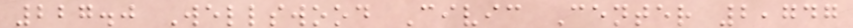227.0 Wellswood Civic Center 2,747
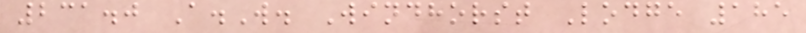231.0 A.W. Windhorst Lodge 185
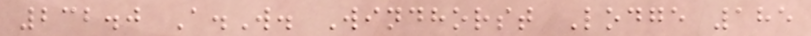232.0 A.W. Windhorst Lodge 185
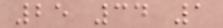25 34 1
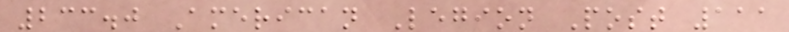233.0 American Legion Post 111
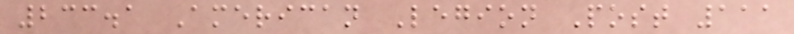233.1 American Legion Post 111
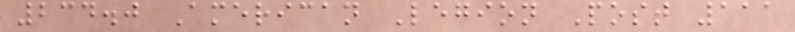234.0 American Legion Post 111
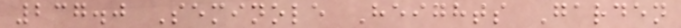237.0 Seminole Heights Garden
